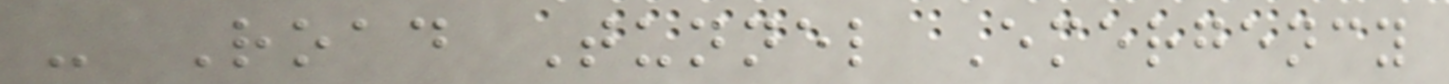- Road Tunnel Emergency
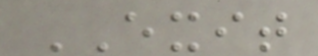EXIT
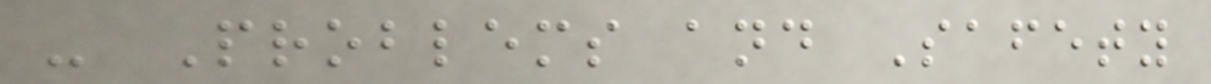- Problems and Safety
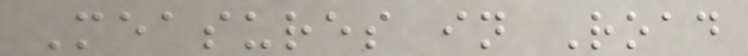Measures in Road
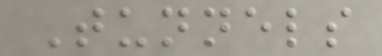Tunnels
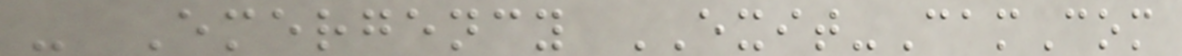- Emergency EXIT-CamCom
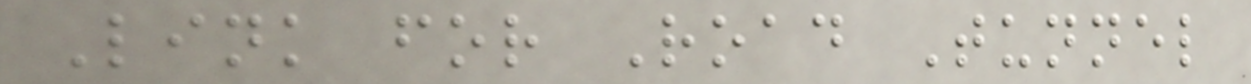Link for Road Tunnel
